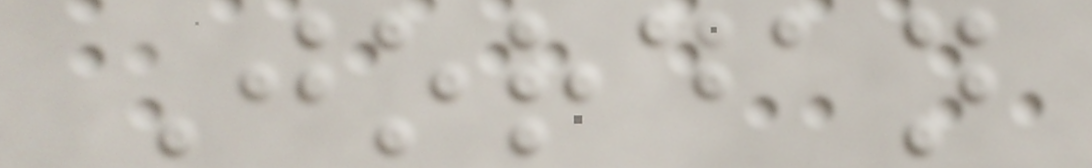Jordan
